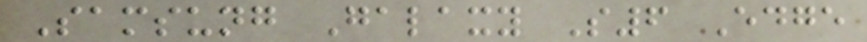Samsung Galaxy S6 Edge
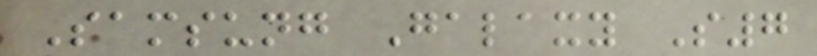Samsung Galaxy S7
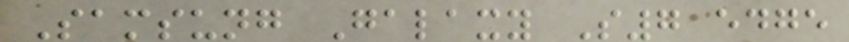Samsung Galaxy S7 edge
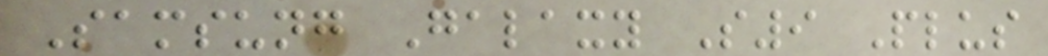Samsung Galaxy S9 Plus
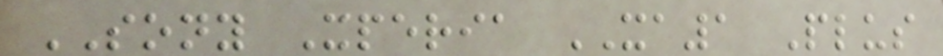SONY Xperia XA1 Plus
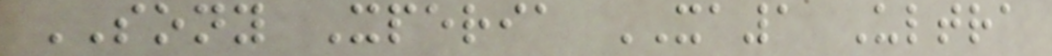SONY Xperia XA1 Ultra
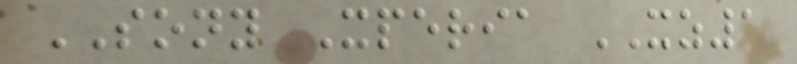SONY Xperia XZ1
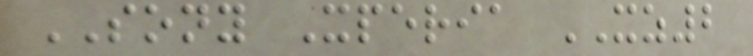SONY Xperia XZ2
